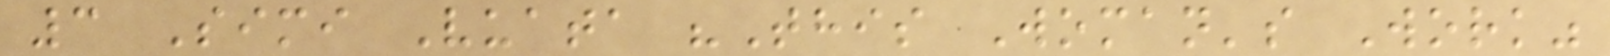3 Simi Vuata "This Woman's Work"
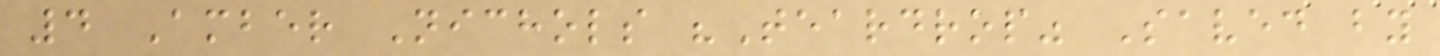4 Amber Nichols "Teardrop" Saved by
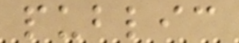public
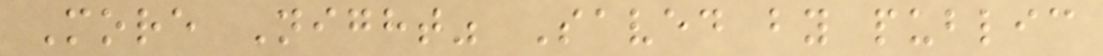More Night" Saved by public
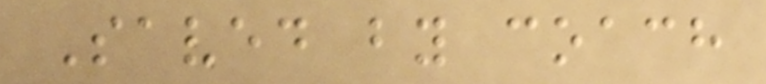Saved by coach
